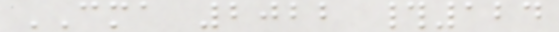CMA 2022 #124
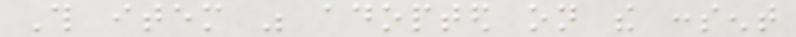This item was adopted on the consent
